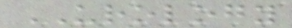UROLOGY
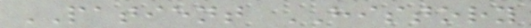PATIENT HISTORY
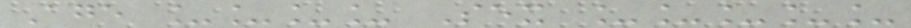Age ____ Sex _____
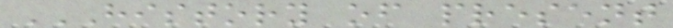HISTORY OF PRESENT
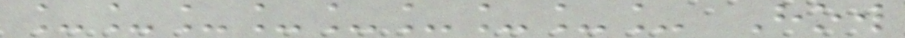_________ How
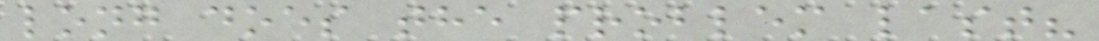long does the problem last?
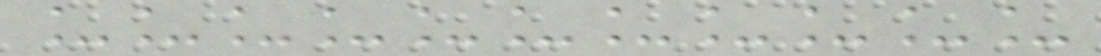___________
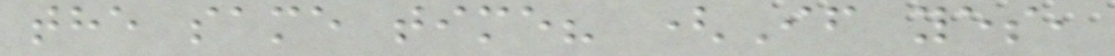the same time? (If yes,
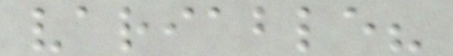variable?
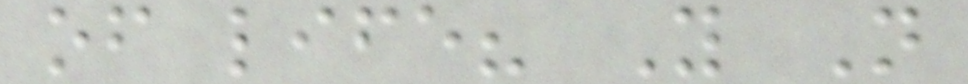of life? Y N
